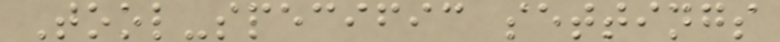Tool-specific settings
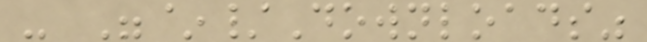- "~/Downloads"
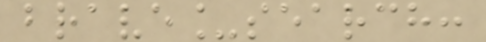brave_search:
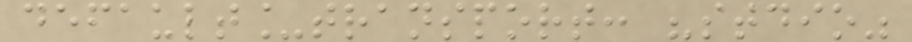default_transport: "stdio"
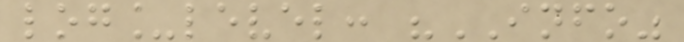log_level: "INFO"
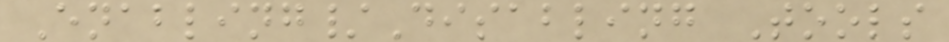Enabling/Disabling Tools
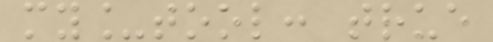my_tool: true
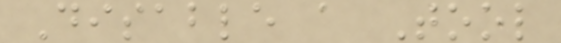Disable a Tool
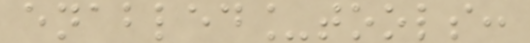enabled_tools:
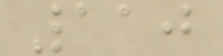110
